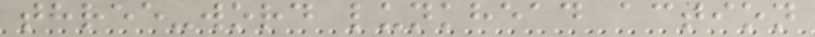three-word lunkhead action
